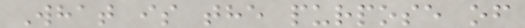What is the purpose of
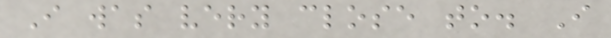I was very close to. I
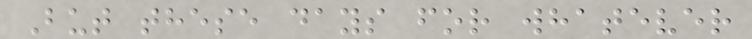But these days for whatever
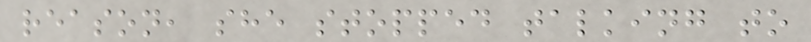reason, she stopped talking to
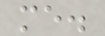me.
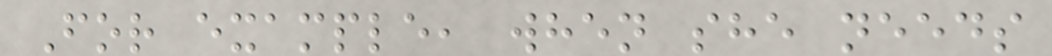For example, when she needs
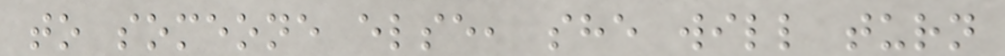to someone else, she will turn
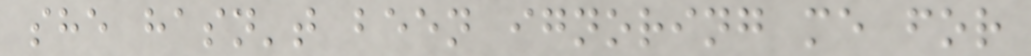she hasn't been ignoring me for
